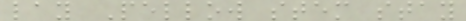lay Pellow stem stay
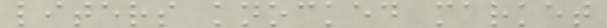liters knocked market
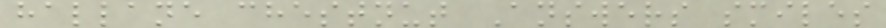hallane chestnut Answers smiles
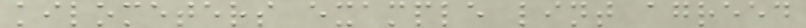kilometers example lint agreed
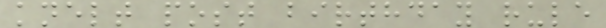knelt post birthday rule
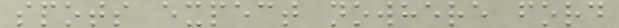spots expect nowhere ford
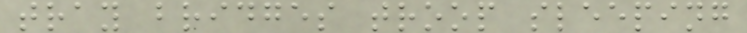tray bridges troop sleeping
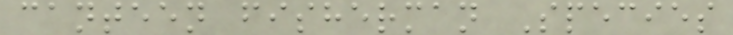canteen fisherman Species
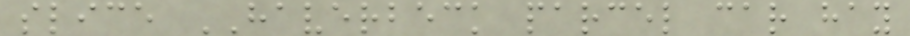slice HAVERBECK parcel car hay
